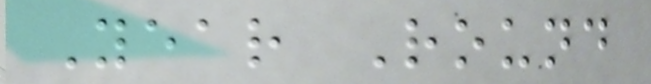Year Round
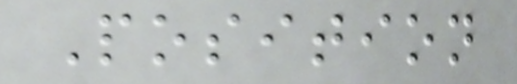Position
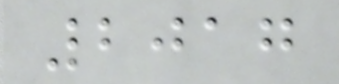2017
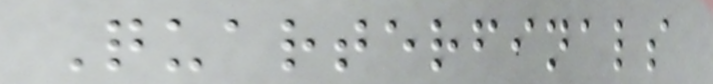Quarterfinals
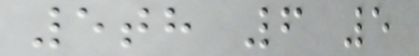5th 6 5
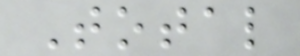Total
